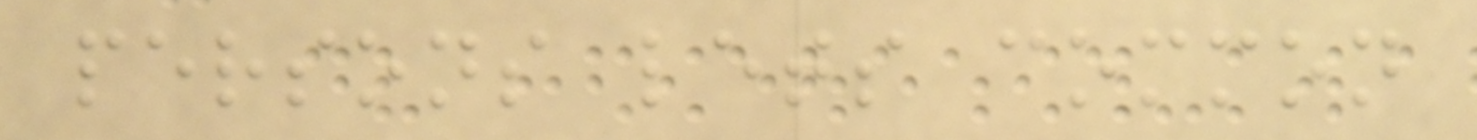persons lets common
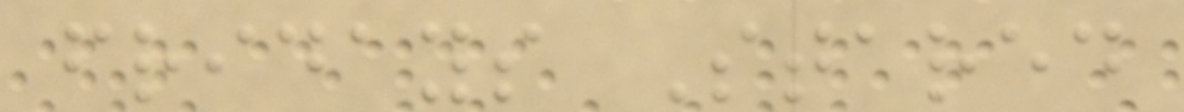fridays Stared
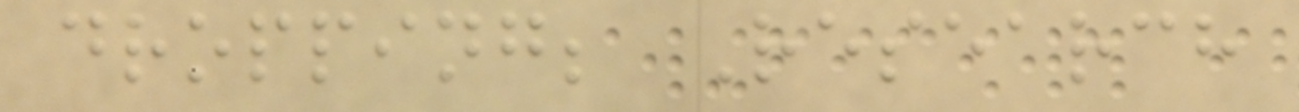dropping; Research
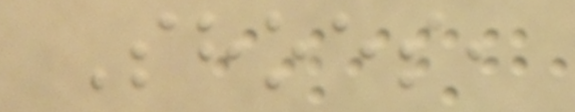Shoes,
